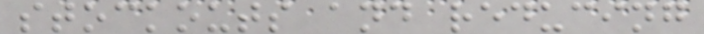stockouts and reducing
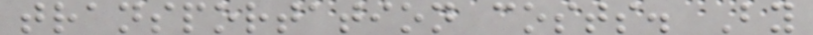transportation costs. By
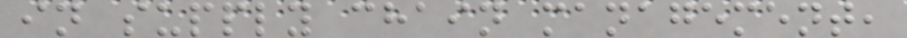in supply chain management,
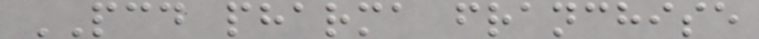PCD pharma franchise
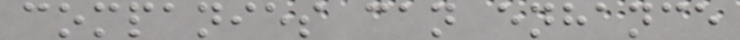companies can enhance
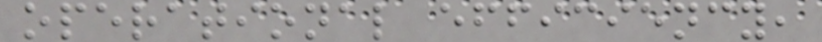operational efficiency,
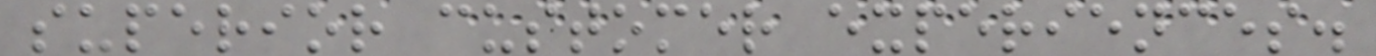superior customer experiences.
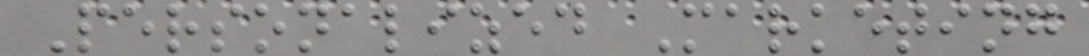Personalized Marketing
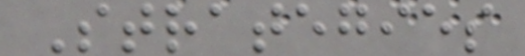Strategies
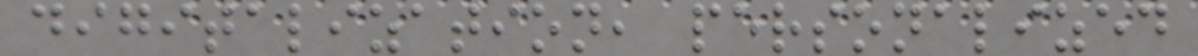digitalization, personalized
